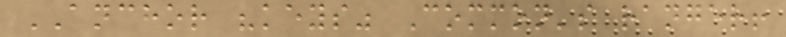ANCHOR "keys" Common's ranger!
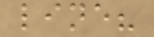line?
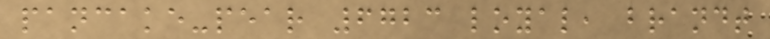pancake-pear 6723 loyal, brandt
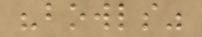"bowls"
